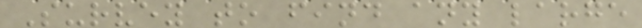Survey to find any large
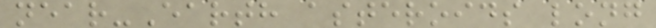near-Earth asteroids long
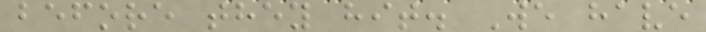before they hit. We have
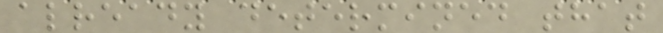already determined that
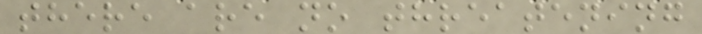there are no threatening
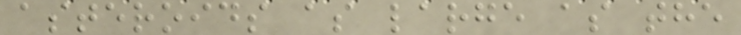asteroids as large as the
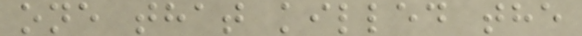one that killed the
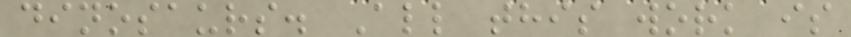dinosaurs. All this work is
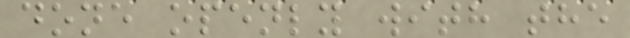done openly with the
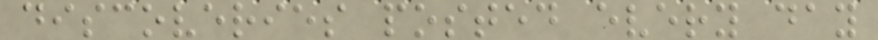discoveries posted every day
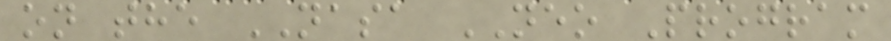on the NASA NEO Program
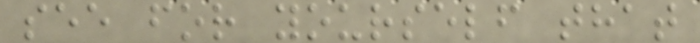see for yourself that
